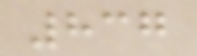837
